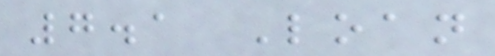7.1 Loan
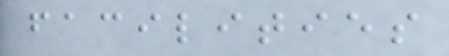facilities
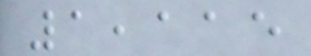1,115
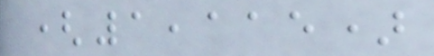(1,115)
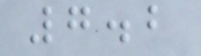7.2
